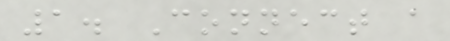1. Connect a
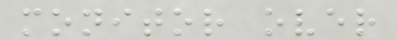monitor over
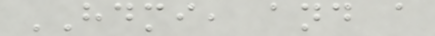HDMI, and a
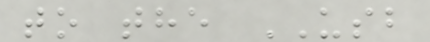to the USB
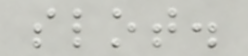slot.
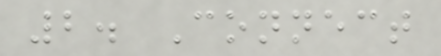2. Connect
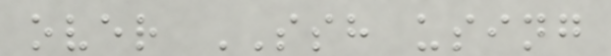over SSH using
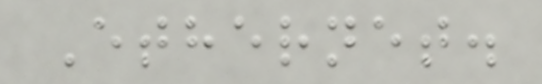Ethernet.
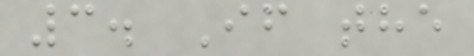3. If the
